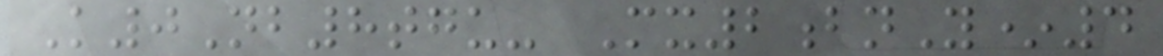K0Nb8tgu- Mx2bnY*4
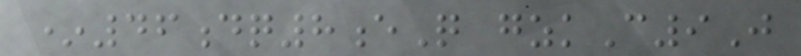*46dq8eQ gzkC9J
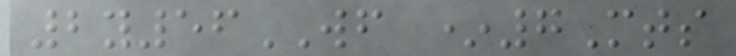2y56WF *7Mts
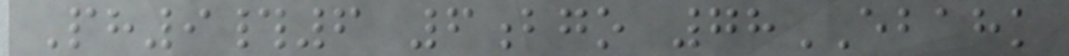Ph9#6 6bgo 78EBAHK
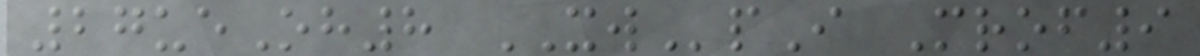27ueOh8 XWpI Mrof9
